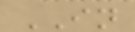IN
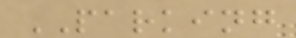PARKING
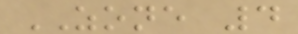ZONE 4
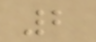2
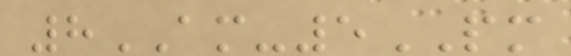8AM-5PM
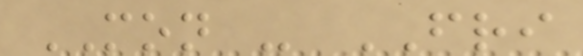MON - FRI
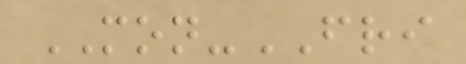MON-FRI
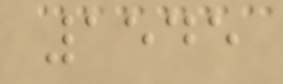1545
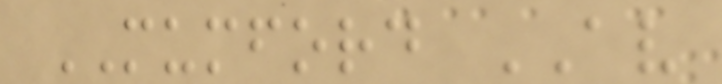MUMFORD AV
